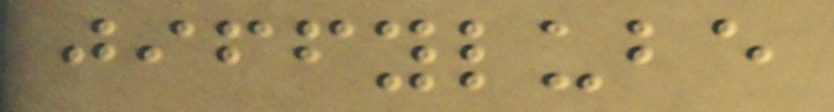jiffylube
